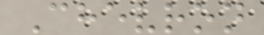Chevron
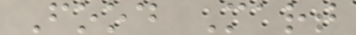Food Mart
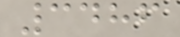3486
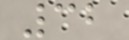32
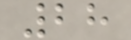28
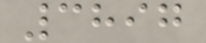3897
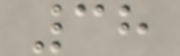38
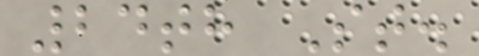24th St.
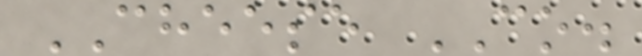CHEESE CO.
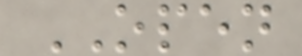OPEN
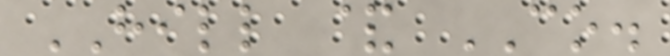HILL & CO.
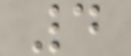4
